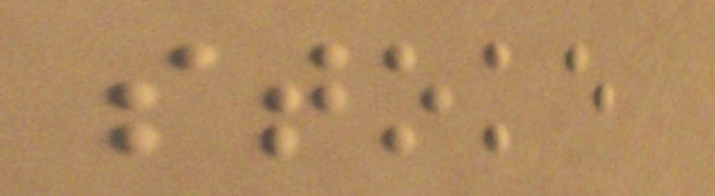stoke
